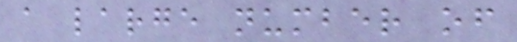a large number of
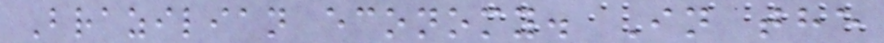Brazilian economy. In the
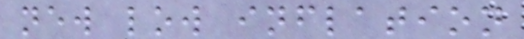new low inflation
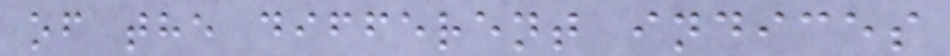of the different indices
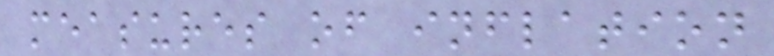measures of inflation
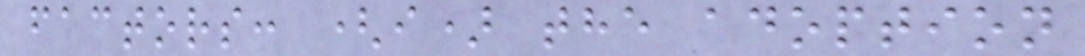factors: (i) the adoption
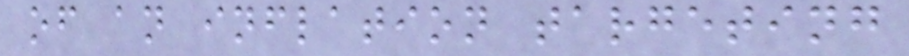of an inflation targeting
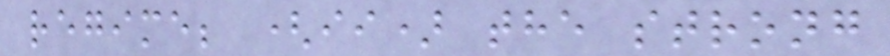regime; (ii) the strong
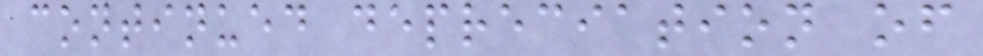continued depreciation of
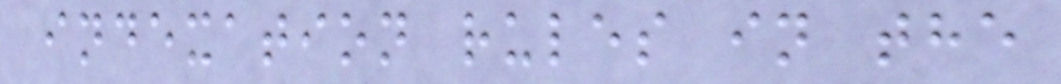indexation rules in the
